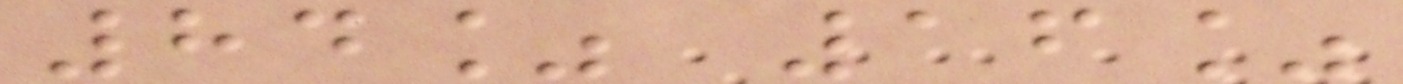84% 16%
